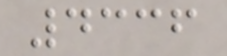4336
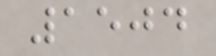1504
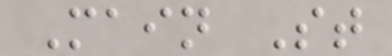Main St
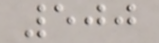500
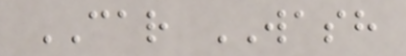CAR WASH
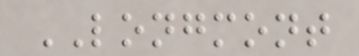LONGMONT
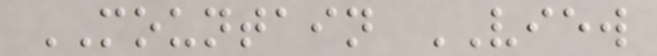MOUNTAIN VIEW
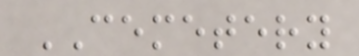CEMETERY
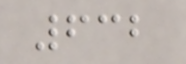632
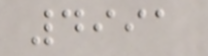4991
